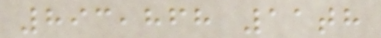893,868 11th
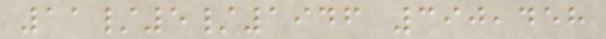11/5/1946 390,458
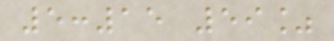5:15 59%
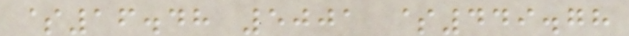$16.48 5001 $449.78
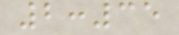2:35
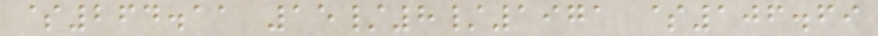$264.11 15/8/1971 $106.69
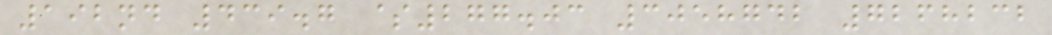192nd 439.7 $277.03 3058742 7268232
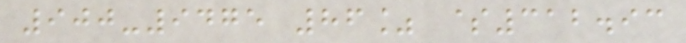900-9475 86% $312.93
